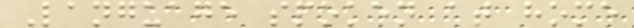Language spoken at home
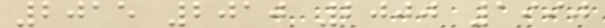2015 2010 2000 1990
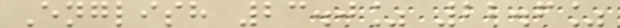English 23.0% 22.6%
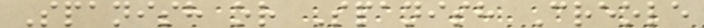Spanish or Spanish Creole
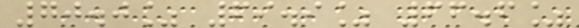70.0% 69.9% 66.6%
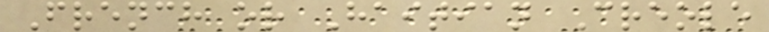French or Haitian Creole
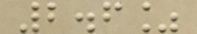2.6%
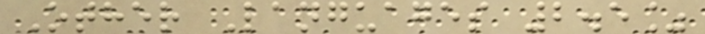Other Languages 2.5%
